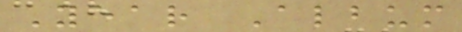Year Album
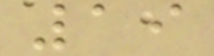19
